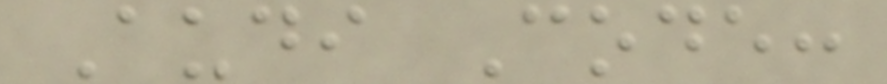Audi Code:
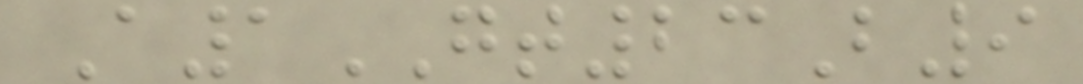A1GT23B9
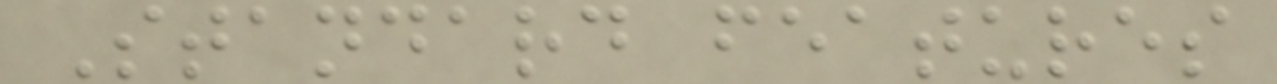Standard features
